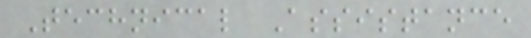Technical Assistance
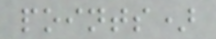points)
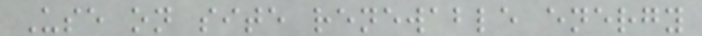Use on site renewable energy
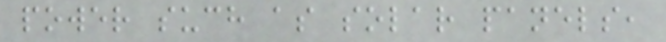power such as solar panels,
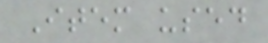Item used
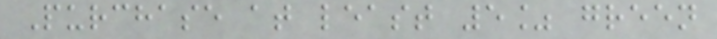Purchase at least 5% green
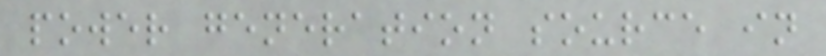power generation source in
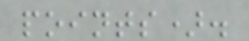points).
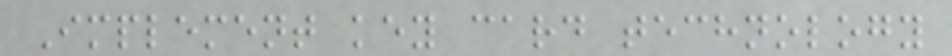Implement key card technology
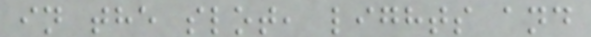in the slot, lights and
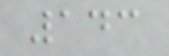143
